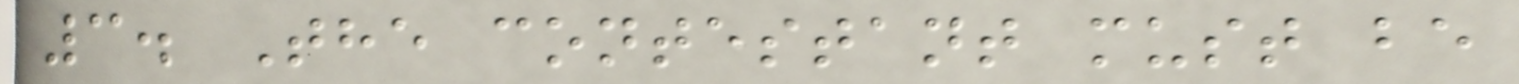3. The contestant must be
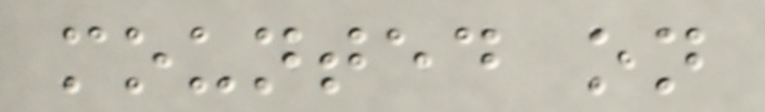mounted on
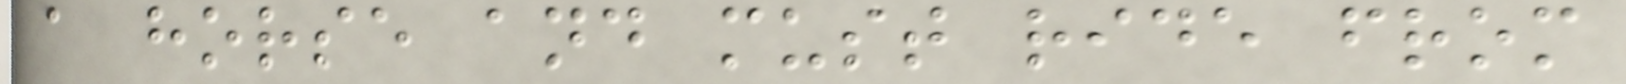a horse and must ride from
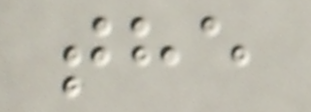the
